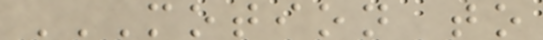MOTION TO
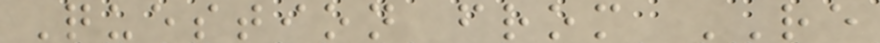Question from RE
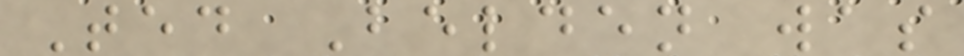Ted Belden was
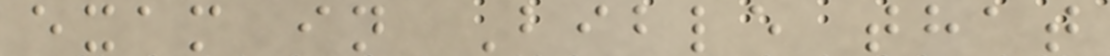exam in Bible that
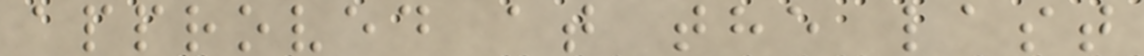approved at the last
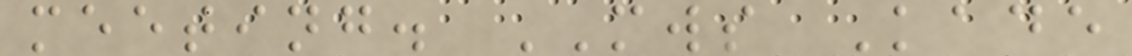meeting. MWS Kade
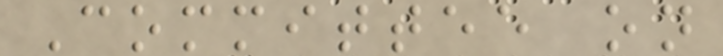Committee on
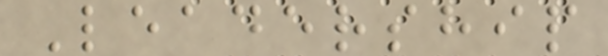Leadership
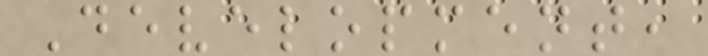Development,
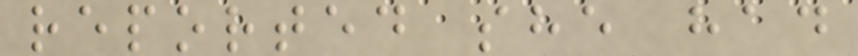reported she had
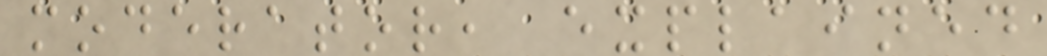moderator, explained
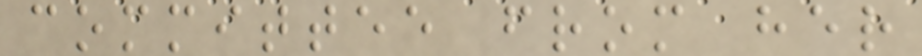committee from her
